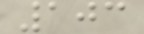103
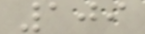109
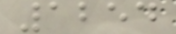1254
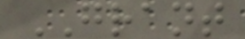GRANT
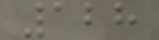128
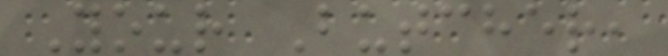Your Butcher,
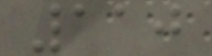110
